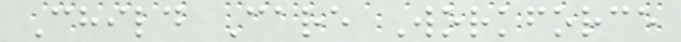Child Care Workforce
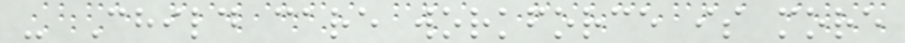- Child care workforce is more
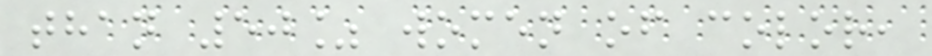than 50% women of color,
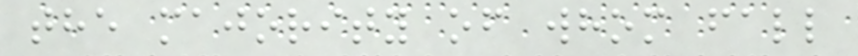the majority of whom fall
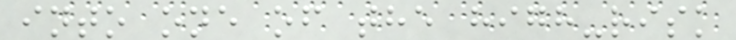into one of the high-risk
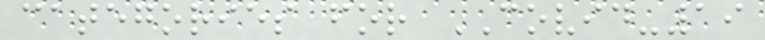categories for COVID-19
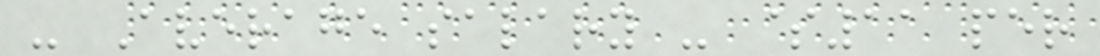- Average salary - $11 per
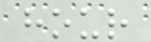hour
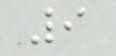9
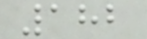182
